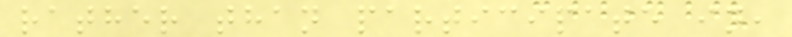rather than participate in,
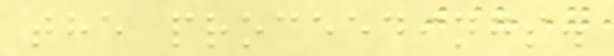the proceedings.
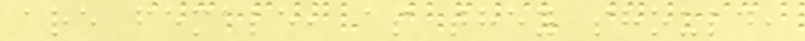are female, as they should,
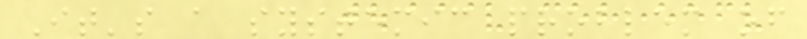It's a systemic problem of
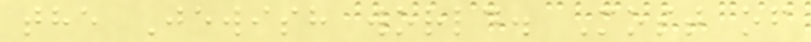the Jewish world. Most of
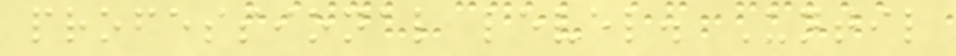professional level. Until
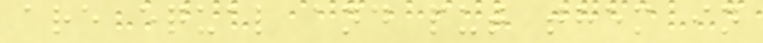are equal and put them in
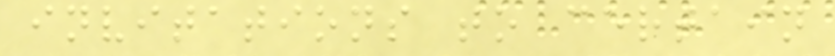invitations to certain
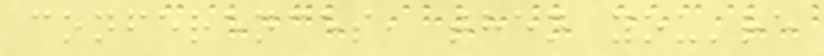conferences, then you're
